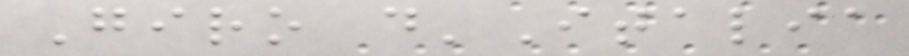Giro d'Italia
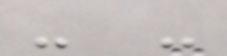- -
